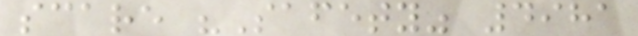scare "Safety" 4981
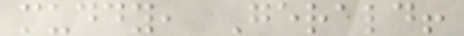muddy, Gerald!
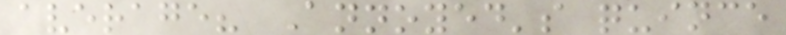average? Annoyed's quince
